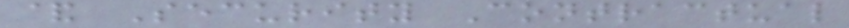& Security Contractual
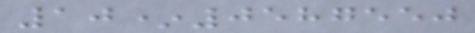10*0587550
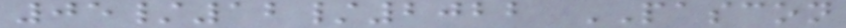05/12/2022 PASCON
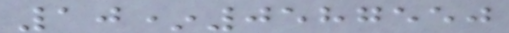10*0587550
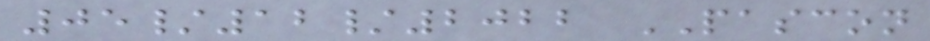05/12/2022 PASCON
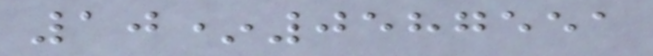10*0587551
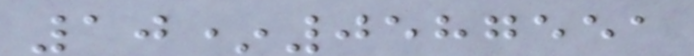10*0587551
